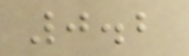0.2
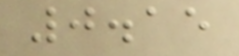0.15
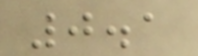0.1
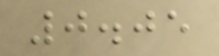0.05
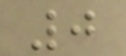0
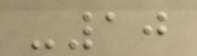-10
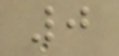0
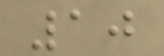10
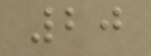20
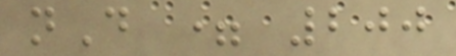nD = 200
